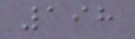198
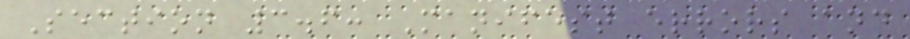Section 3.6: Manifest errors and
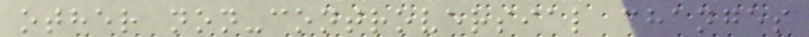other non-controversial changes
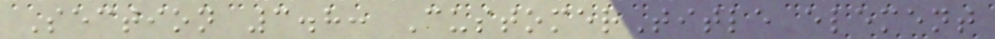Section 3.8: CustomerTitle element
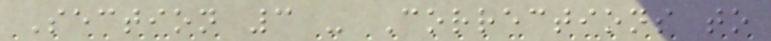Section 3 - Corrections to
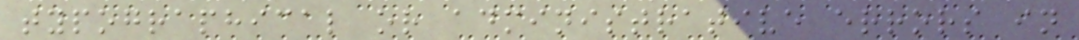typographical or administrative errors in
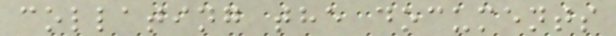collating the documents
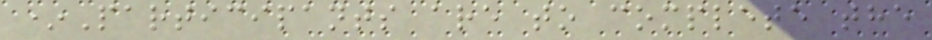*Participants are to complete the
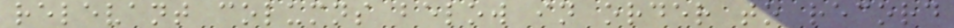relevant columns below in order to record
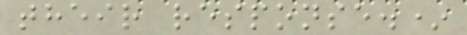their response.*
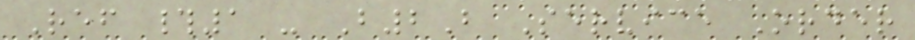Ref #1 - B2B Service Order
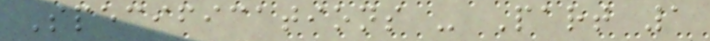Specifications - Part 1
